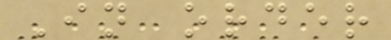In order
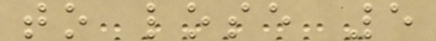to lose 5
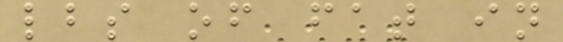lbs of fat in
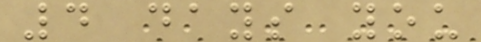4 days you
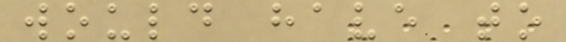would have to
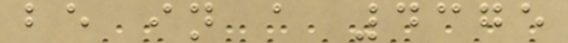be in a 4375
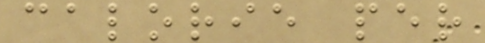calorie per
